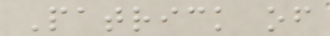Patrick of
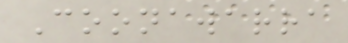Coonawarra
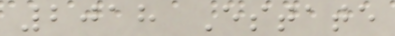2018 Estate
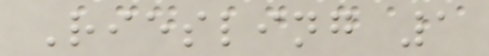Riesling 1
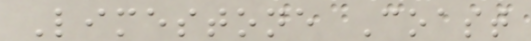Limestone Coast
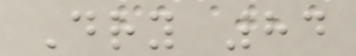Dry 84
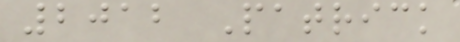2012 Patrick
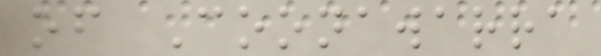of Coonawarra
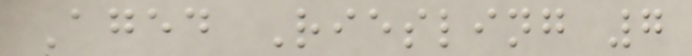Aged Riesling 7
